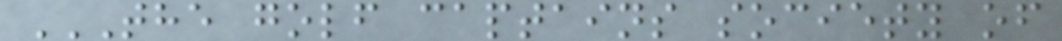THE GOLF CAPTAINS SOCIETY OF
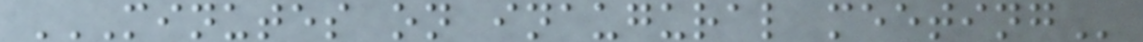MINUTES ON INAUGURAL MEETING
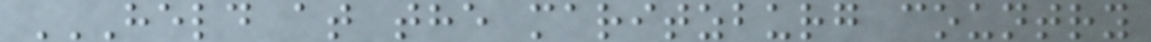HELD AT THE MARITZBURG COUNTRY
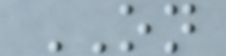ON
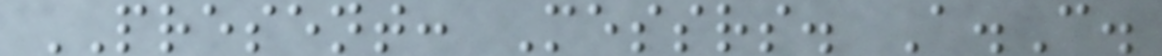PRESENT: Messrs. A.C.
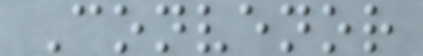Convenor
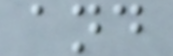and
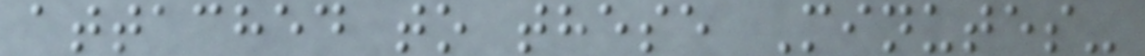attached to these Minutes-
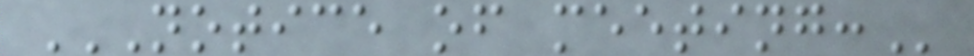NOTICE OF MEETING:
